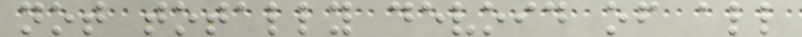not totally devoid of all
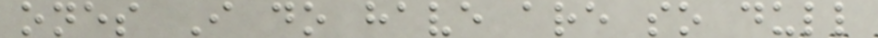ones I do have are so dull
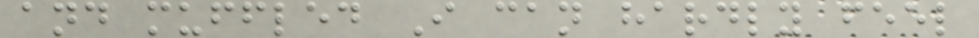and muffled I can hardly feel
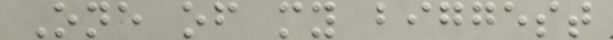One of my biggest
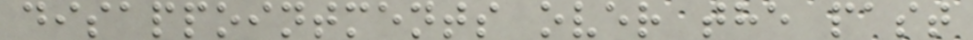disappointments over the past
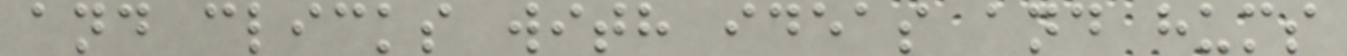and clicks with ideas and hums
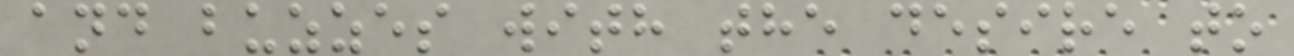and buzzes with the desire to
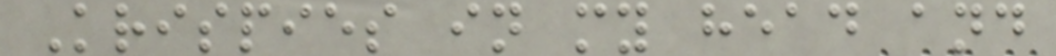Krispies in my head and
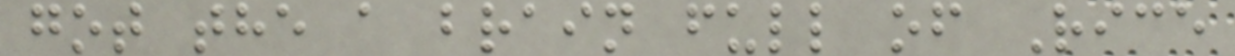got the a brain full of Rice
